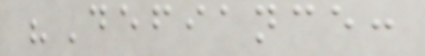"Defiance:
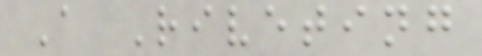A Riveting
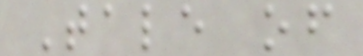Tale of
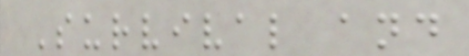Survival and
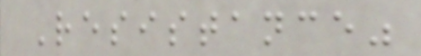Resistance"
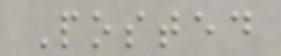Posted
